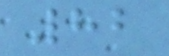82
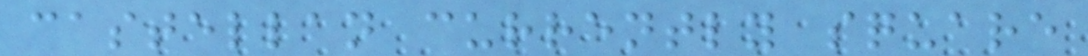castellan currently square
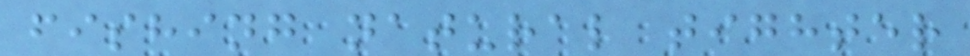fishing natural tighter
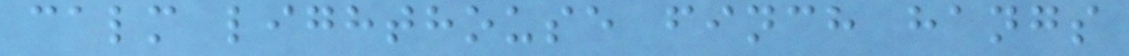calm lighthouse finch hangs
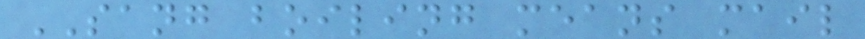SANG boiling means mail
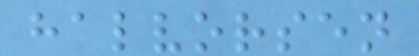halvorsen
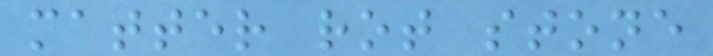matter rot stone
